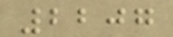2207
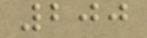200
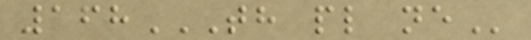168TH PL NE
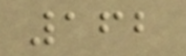162
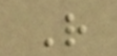R
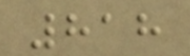818
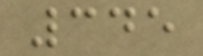345
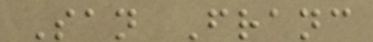San Franc
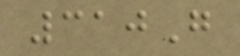310G
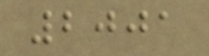2001
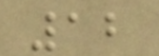12
